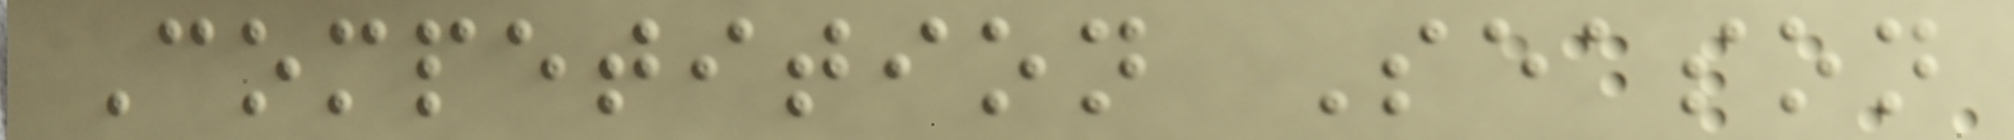Competition Season
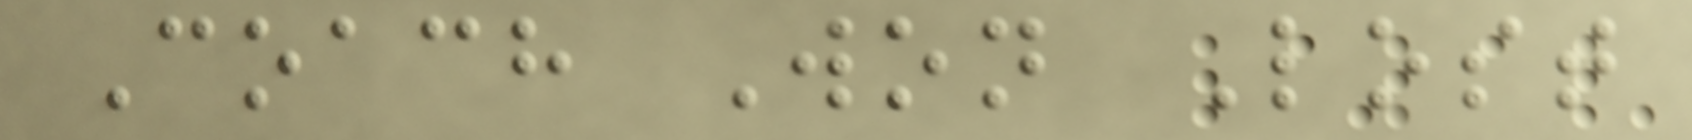Coach Won Lost
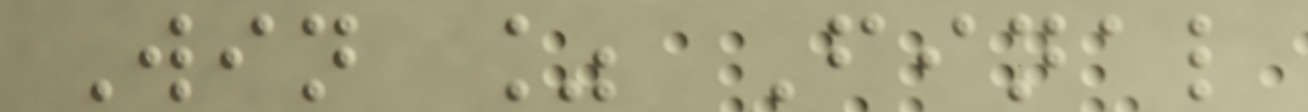Win % Final
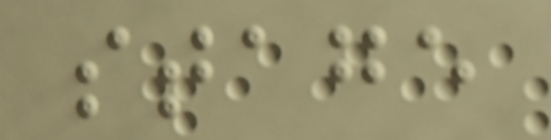stage
